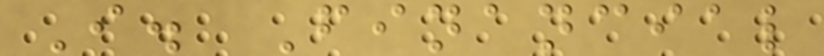I. Financial
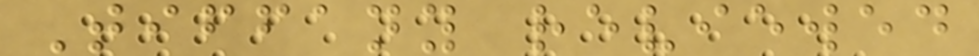Tiffany reviewed
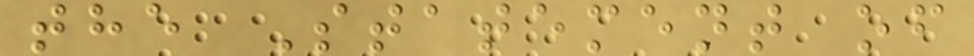the Statement of
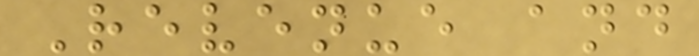Revenue and
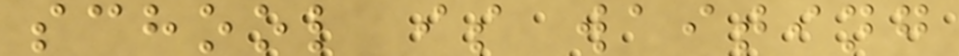school is waiting
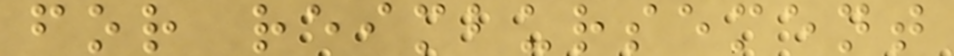for reimbursement
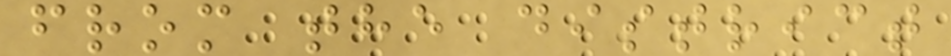from the district
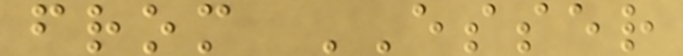from ESSER
